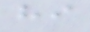hi
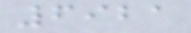6921
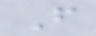F
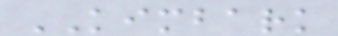KIMBARK
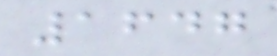1647
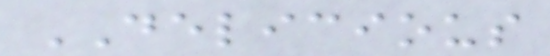DELICIOUS
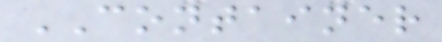CONTAINER
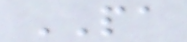PA
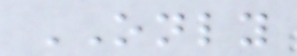ONLY
